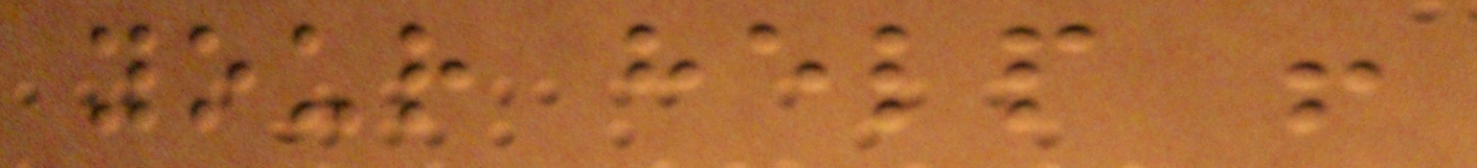your help !
